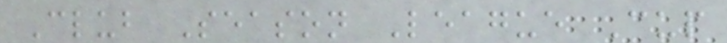Club Season League Cup
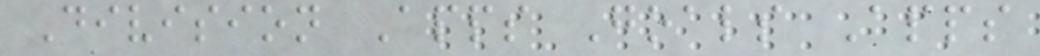Division Apps Goals Apps
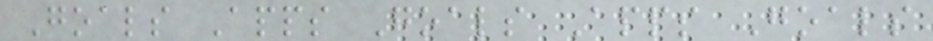Goals Apps Goals Apps Goals
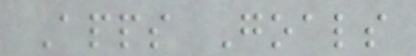Apps Goals
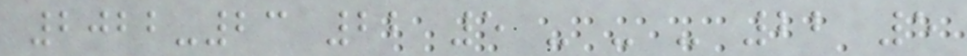2022-23 22 5 - - - 22 5
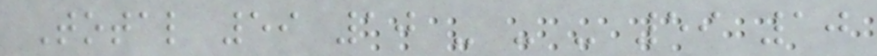Total 59 10 - - - 59 10
